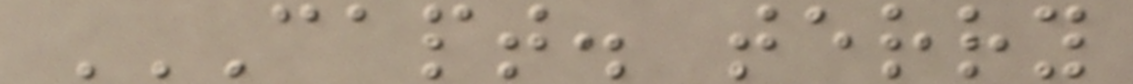CAPT. TERRY
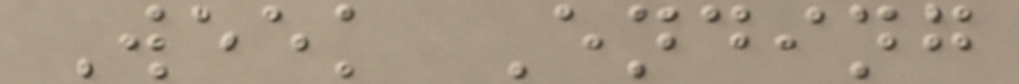Week Ending
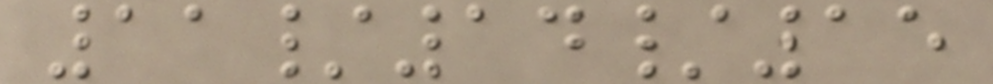11/14/15
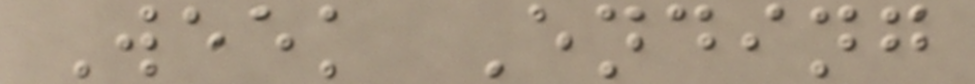Week Ending
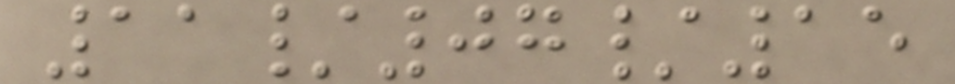11/07/15
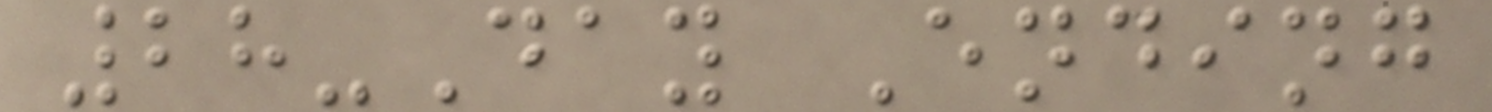28-Day Ending
